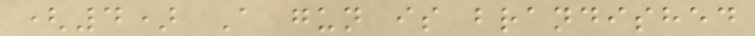(4) A gun is brandished
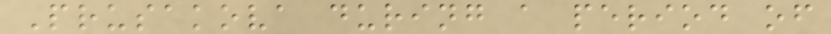Prusakova during a period of
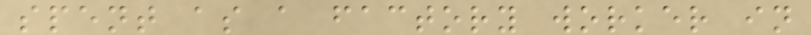spent as a factory worker in
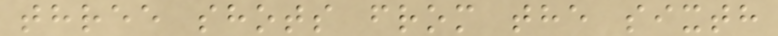three shots from the sixth
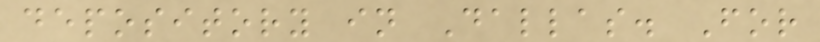depository in Dallas. For
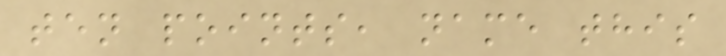ten points, name this
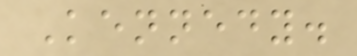Kennedy.
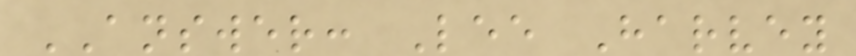ANSWER: Lee Harvey
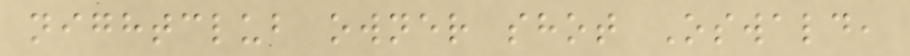nightclub owner shot Oswald,
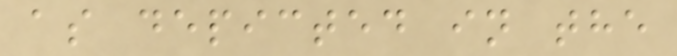as depicted in the
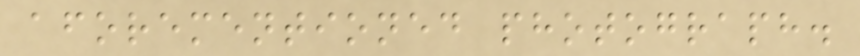aforementioned photograph.
